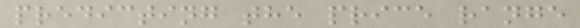predicting the price range
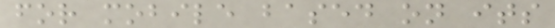for mobile based on its
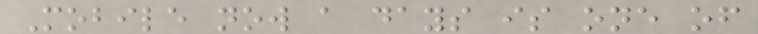Mobile now a days is one of
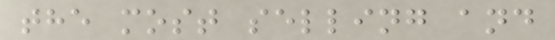the most selling and
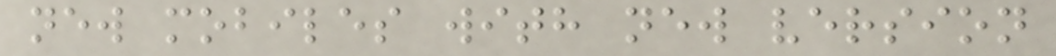new mobiles with new version
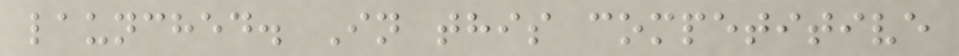launched. In this competitive
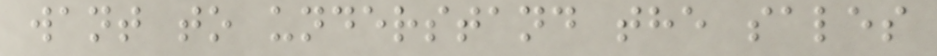want to understand the sales
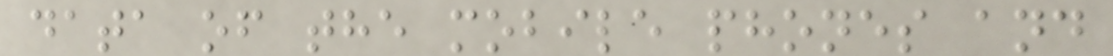data of the mobile phones and
